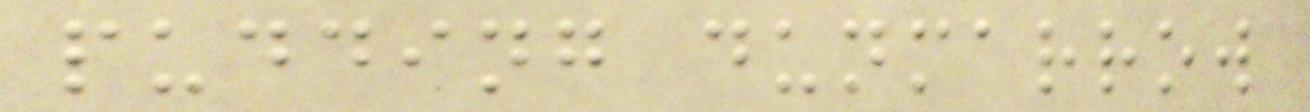pudding dunmarrow
